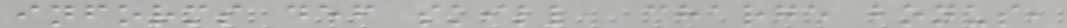informs def skill, charge bonus,
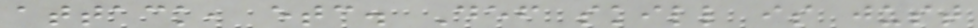attack, etc. Def skill is just
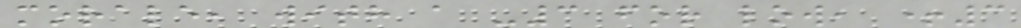morale, with a -3 for low, +3
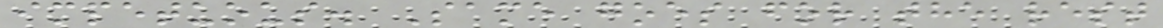impetuous. Same goes for the rest
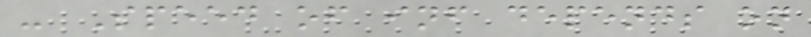- Speed of inf depends on
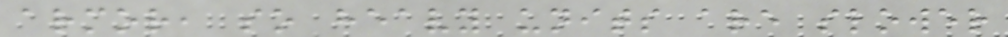armor, so heavy units are slower
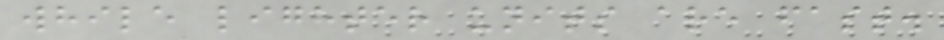while lighter units are fast.
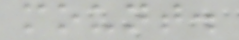mount.
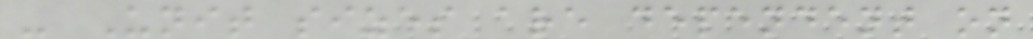- Unit sizes are dependent on
